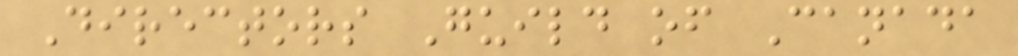Directors Guild of Canada
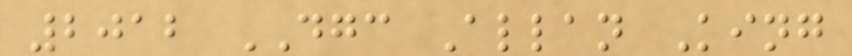2012 DGC Allan King
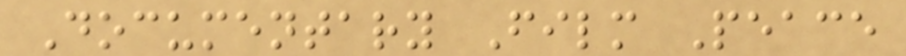Documentary Film Peace
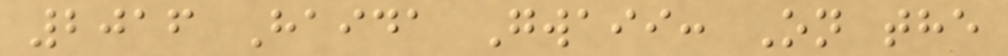2016 Haida Gwaii: On the
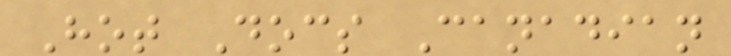Hot Docs Canadian
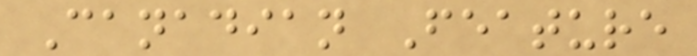Canadian Feature
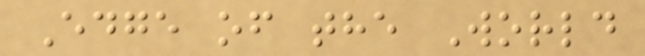Edge of the World
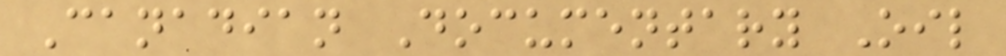Canadian Documentary Oil
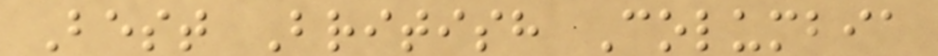Best British Columbia
